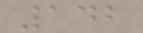142
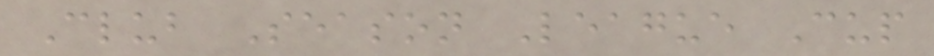Club Season League Cup
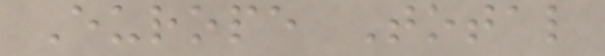Europe Total
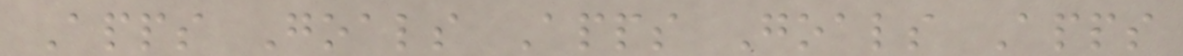Apps Goals Apps Goals Apps
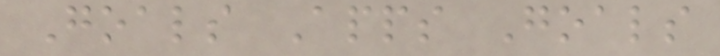Goals Apps Goals
